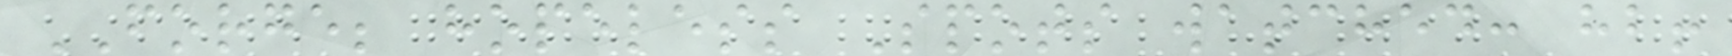FORGE; hopeless Spots watched: hb!
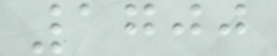1700
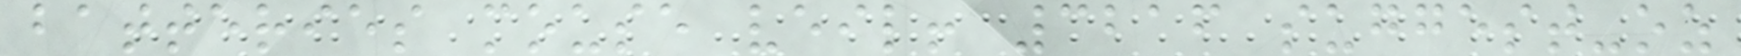batteries mouse veil! 3216 suggest-oz
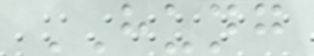HUNG
